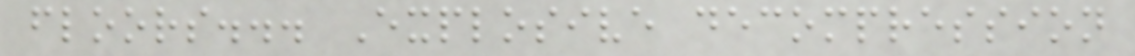floors... Explosive decompression
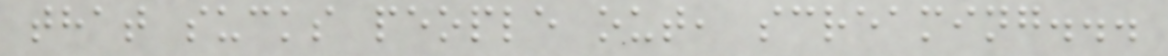that sucks people out, screaming...
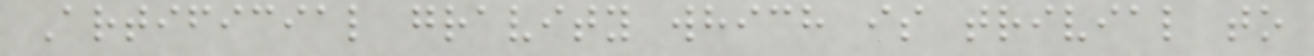Artificial gravity which is trivial to
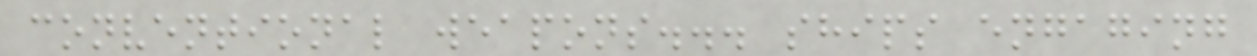conventional weapons... ships engaging
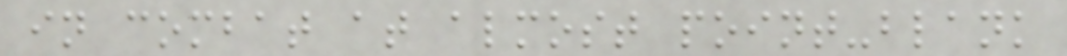in combat at almost point-blank
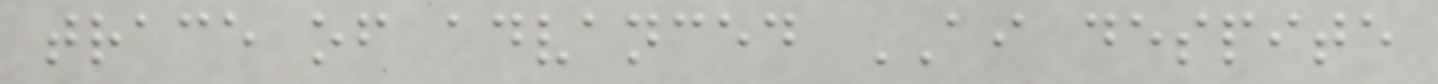trace of advanced AI despite
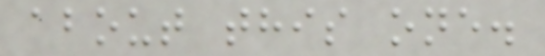about this one.
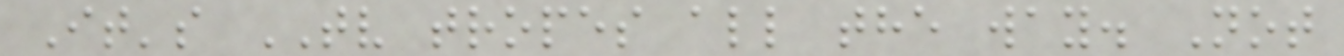It's TV tropes all the way. Not
